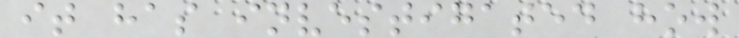it has investigated how
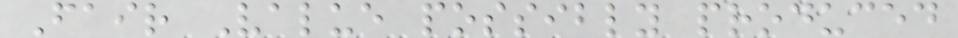Fair Value possibly produced
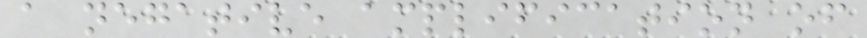a negative amplification of
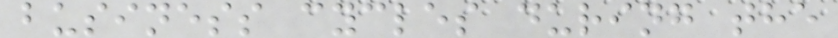business cycles during the
